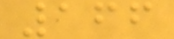166
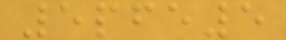5pfe5
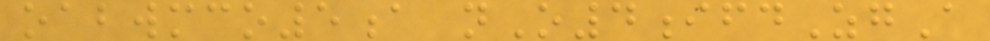oabwmco5a nO4ifdZgA
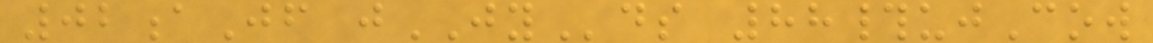02aJf jJYds 88#ujCow
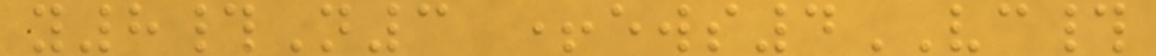y8#N3 +ews4VC#
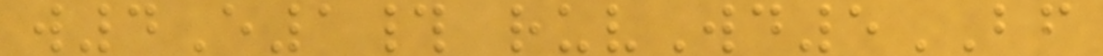w4E1# ruvWd5BF
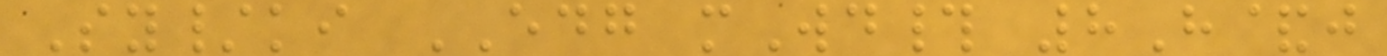Sy/ki EDG mWd# 8H&j
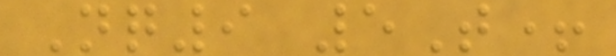Nq9 5T+
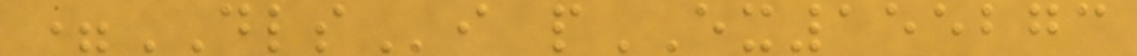=DLSi pEX155273
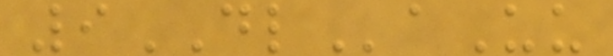9DLaUu
